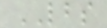LBS
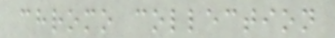chromo collection
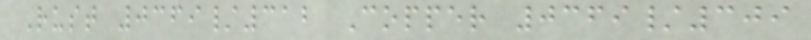Rust 0369/312 Copper 0369/309
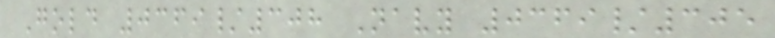Gold 0369/308 Navy 0369/305
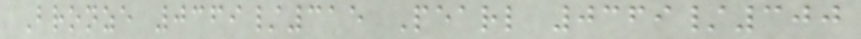Bronze 0369/315 Pearl 0369/300
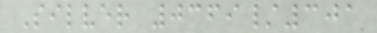Silver 0369/301
